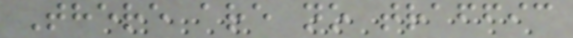There are no traffic
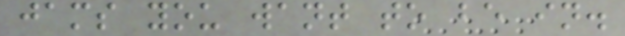jams you want to be in.
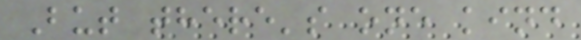But there's one kind
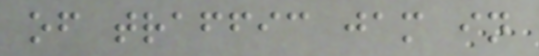of traffic jam in
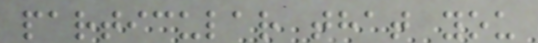particular that you
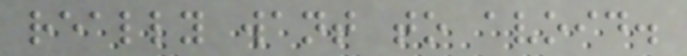really want to avoid.
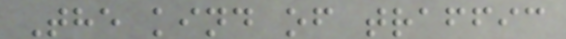The kind of traffic
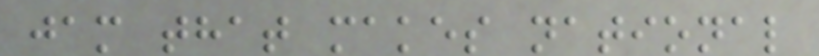jam that makes national
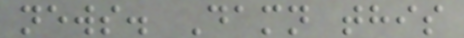news. Damn this
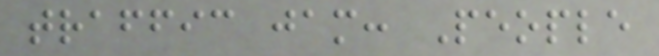traffic jam: People
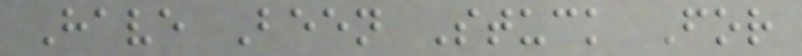Have Been Stuck For
